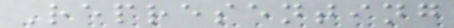Representing
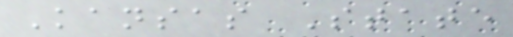Kansas State
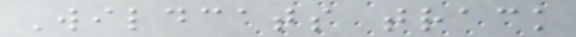Wildcats track
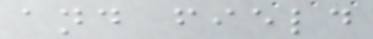and field
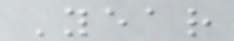Year
